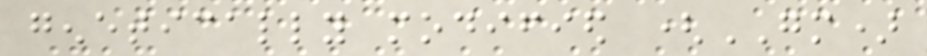genetically modified (GM)
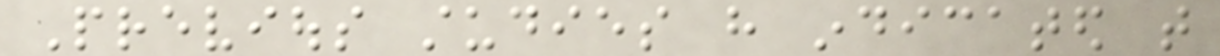Previous studies have indicated that
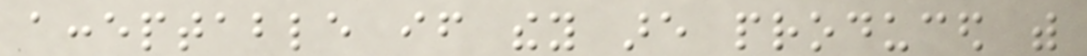acceptable if they are produced with
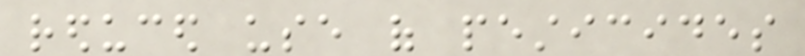reduced use of pesticides
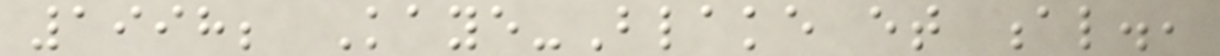1998; Kaye-Blake et al.,
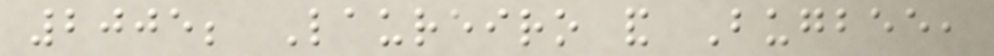2005; Laureiro and Bugbee,
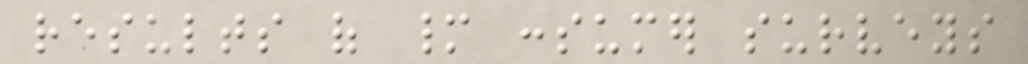results of many consumer surveys
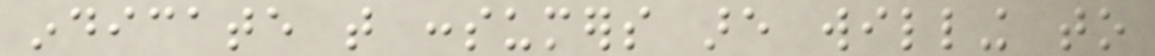indicate that consumers are willing to
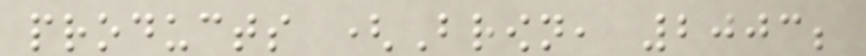products (Brown, 2003;
